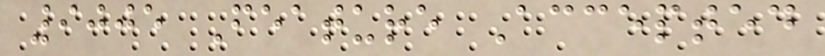9005 Feature Accepted
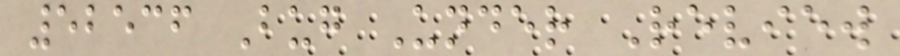52536 Bug Under Review
